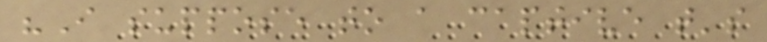"I suppose to a captive that's
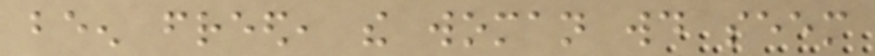been freed, the woman would seem
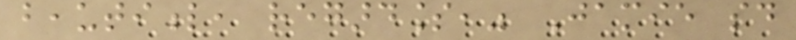beautiful, regardless," Jamie said
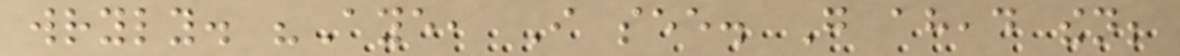wryly. "Aye, I see. Go ahead then;
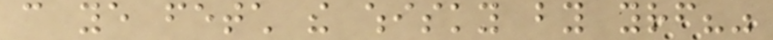can ye fetch the whisky by yourself?"
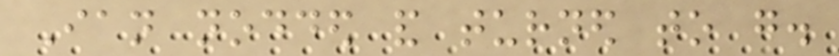Ian nodded and turned to go.
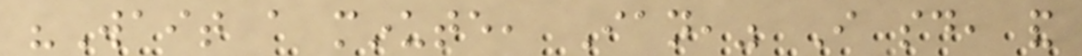"Wait a minute, Ian," I said, and
